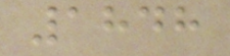1848
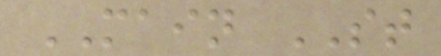MAIN ST
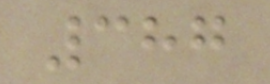387
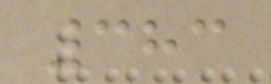383
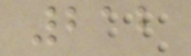212
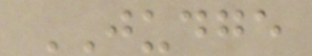JUDGE
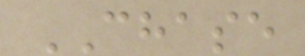CHASE
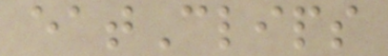eatClips
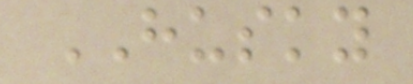HUSKY
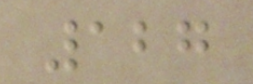127
